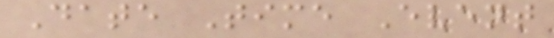Date Time Event
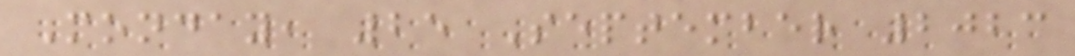Monday, 25 September 2023
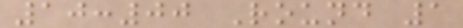10:00 Round 1
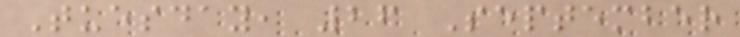Tuesday, 26 September
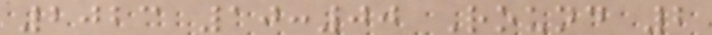2023 10:00 Round 2
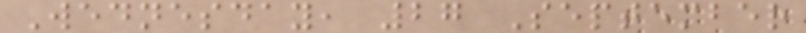Wednesday, 27 September
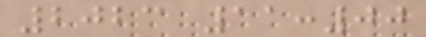2023 11:00
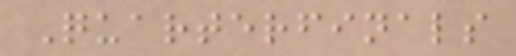Quarterfinals
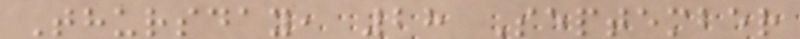Thursday, 28 September
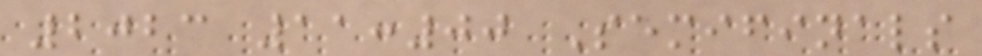2023 11:00 Semifinals
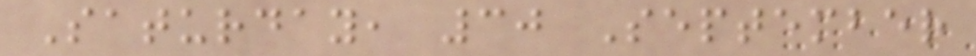Saturday, 30 September
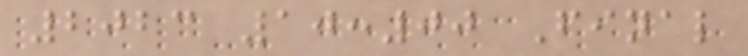2023 10:00 Final
